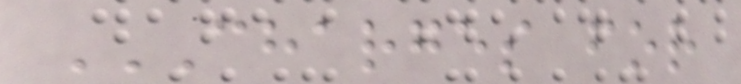CHARGES FOR
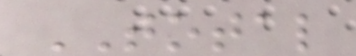TOTAL
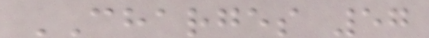CHARGES 57
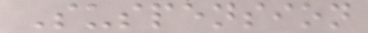Suspension
